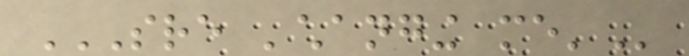SRE 'CHANGING ME'
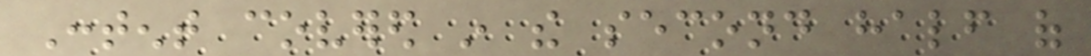Content covered in the second half of
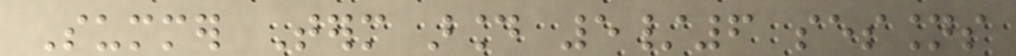Summer Term around 5/6 sessions
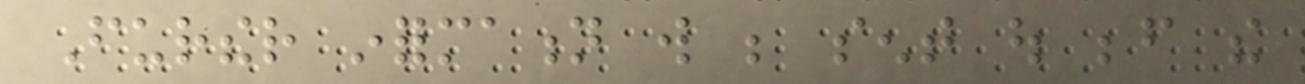Further information will be sent out before the
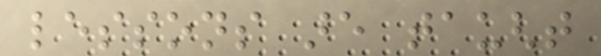lessons are taught
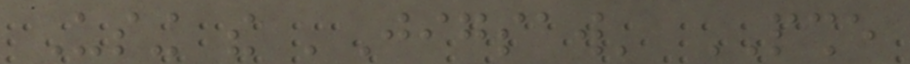Using the 'Jigsaw' PSHE
